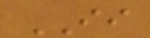II
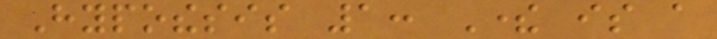Hypothesis 1: There is a
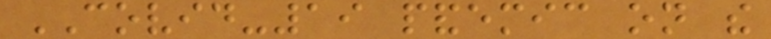COVID-19 pandemic on the
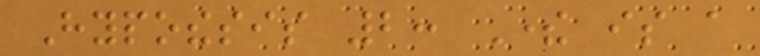Hypothesis 2: There is a
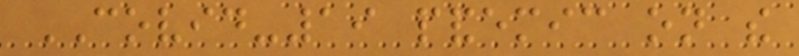COVID-19 pandemic on the
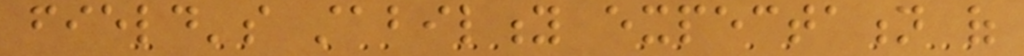field's stability expectation of
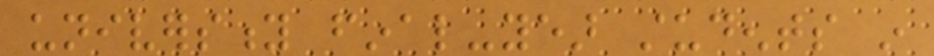university final-year students in
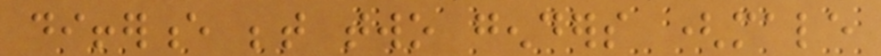difference between two genders (male
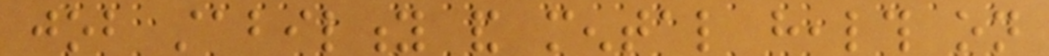job stability and mental health on
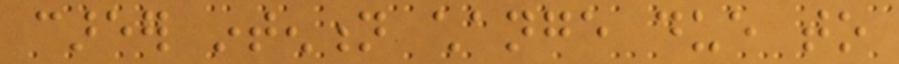career intention change due to
